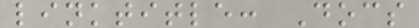linktitle: Docs
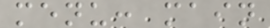menu: main
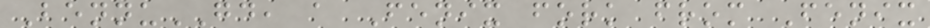BennuGD, a Fenix fork from Fenix
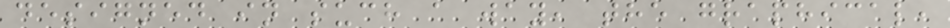designed in such a way, the graphical,
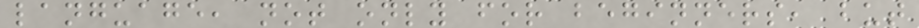language, not only for beginners, but
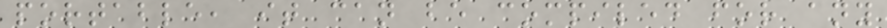portable, it can be compiled for any
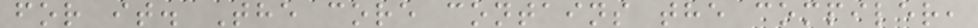for it. The core contains the compiler,
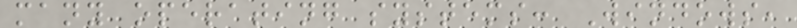many operating systems: Windows,
